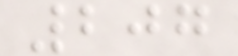207
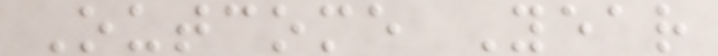Outcome Year
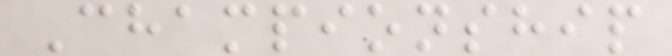Championship
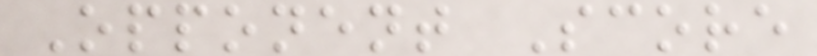Opponent Score
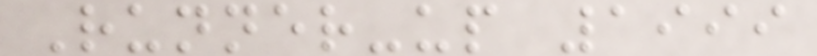Runner-up 1999
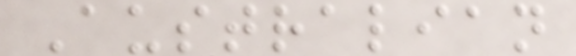Australian
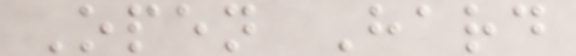Open Hard
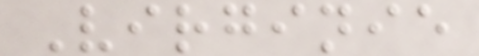Virginie
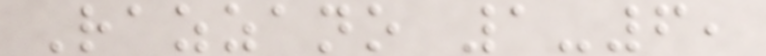Razzano 1-6,
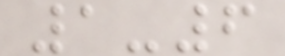1-6
